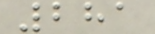281
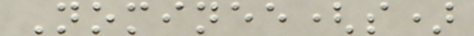Nominee(s)
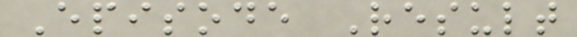Episode Result
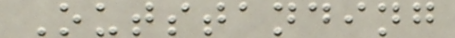Outstanding
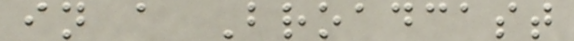in a Broadcast
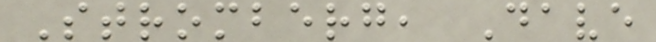Stromberg, Dave
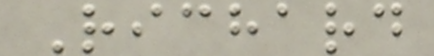Richard
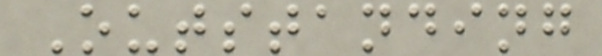Outstanding
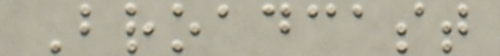Broadcast
